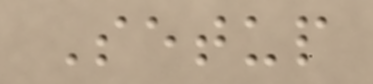Setup
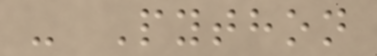- Python
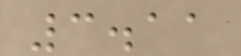3.11
